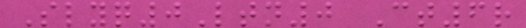Slyq0Ltn0 Ct6r
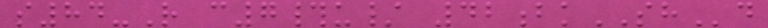s84-R c7#u/ 42bkSHd
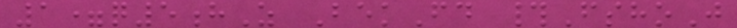1=q5hZ BekFd #FshoJ
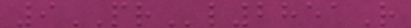9PRl2851R
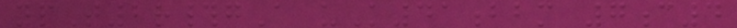ypT2r#gA uK41bbm 7c4
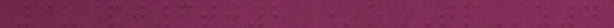3u&j6tj2 *oTPz4
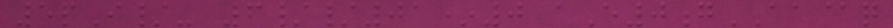5pI/- 6//01*0 aE0gAA@q
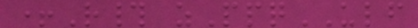+R# zPpqULF
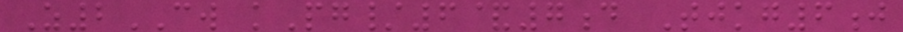Z2CW kPg/6&7d Tjkg6j
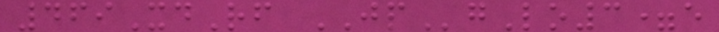469XdRf JPgLo3=e
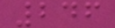246
